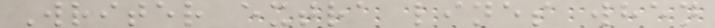Writer extra lines when
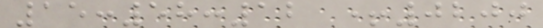15:58:12 +0200
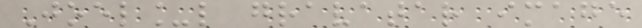Joel_l gravatar image
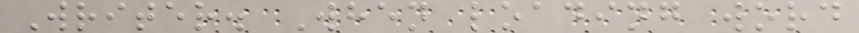Writer. When loading word
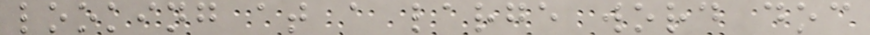looking at a large word doc
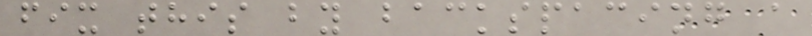fix this by backspacing a
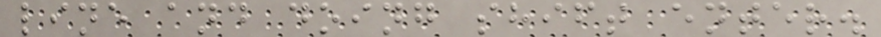line and doing shift enter.
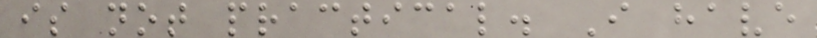is not practical. I have
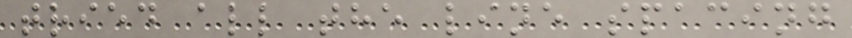tried all the line spacing
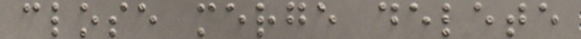close merge delete
